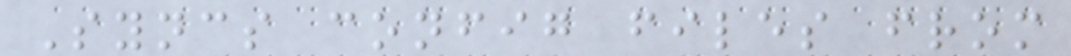Syncs config files from
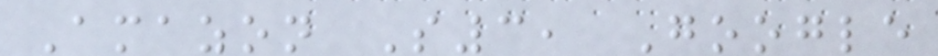Amazon S3, Google
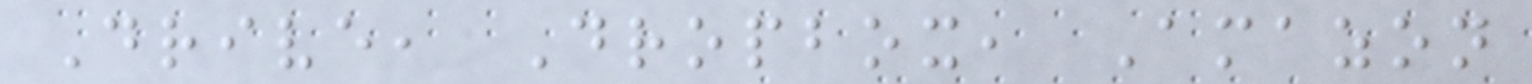Drive, Dropbox, Amazon
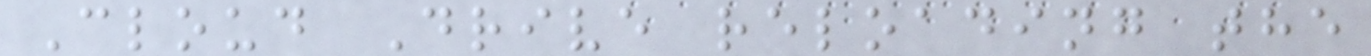Cloud Drive reloading the
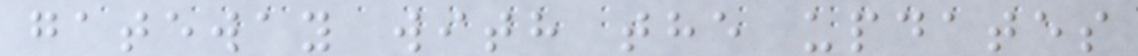gateway with the updates
